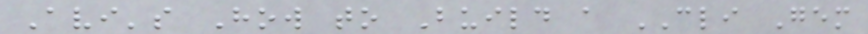Avi's How to Build a CLI Gem
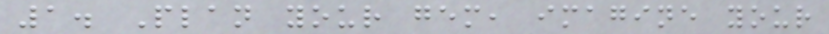1. Plan your gem, imagine your
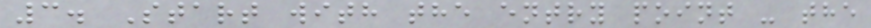3. Start with the entry point - the
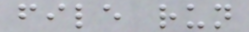file run
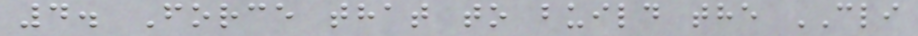4. Force that to build the CLI
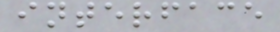interface
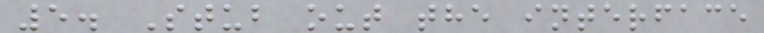5. Stub out the interface
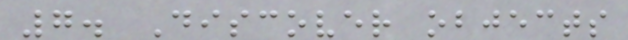7. Discover objects
